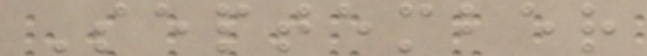September
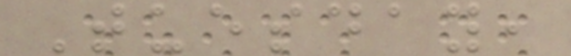Tuesday,
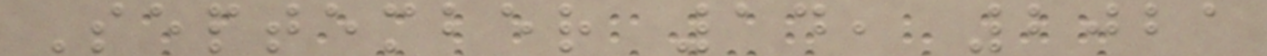September 14, 2021
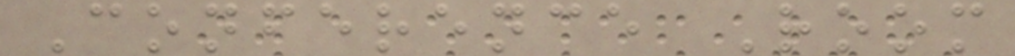Conference Room
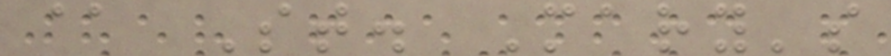@ St. Mary's
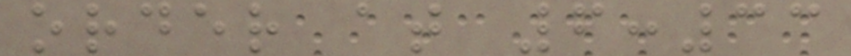order at 6:33
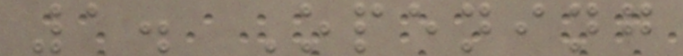1. Opening
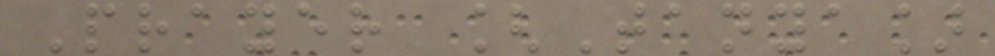Prayer [Tanya]
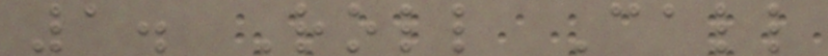1. Roll Call
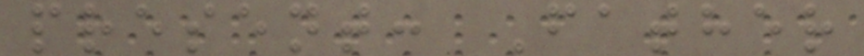present: Father
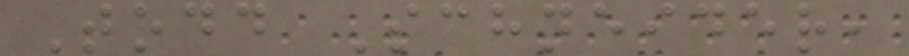Todd Schneider,
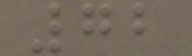72
